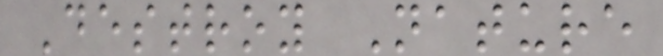Destroy Nature
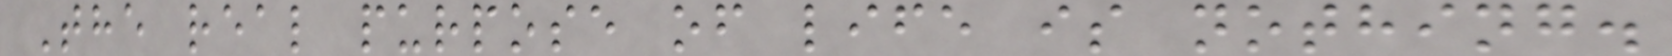The real purpose of life is nothing.
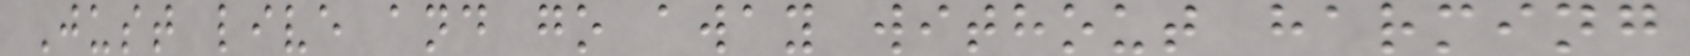Just live and go away without harming
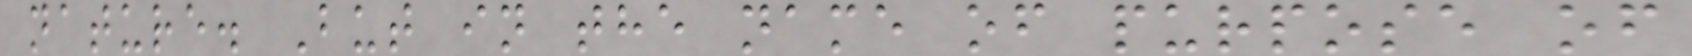nature. But in the name of purpose of
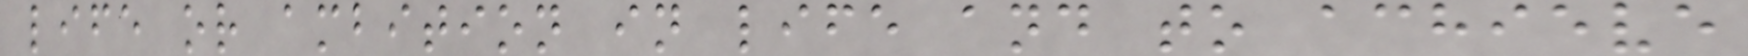life or ambition in life and to achieve
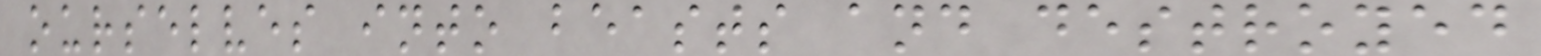ourselves into beasts and destroyed
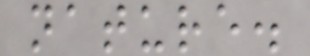nature.
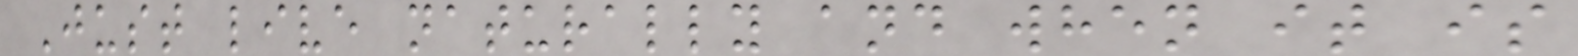Just live naturally and when it is
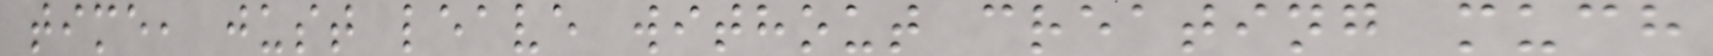time, just leave without creating much
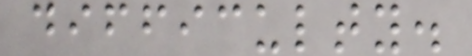difficulty.
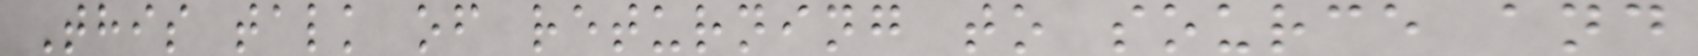This talk of returning to source and
